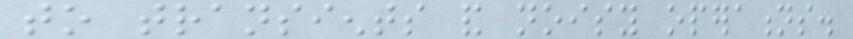to transients and noisy operations.
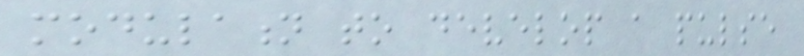modulation to develop a pulse
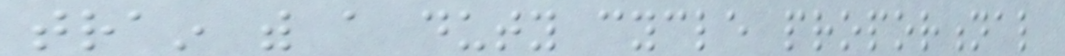train with a duty cycle proportional
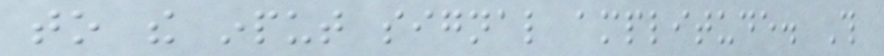to the input signal amplitude. This
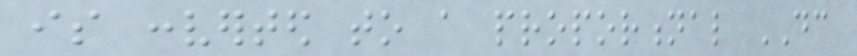is converted to a proportional DC
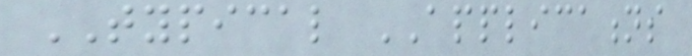TYPICAL APPLICATIONS
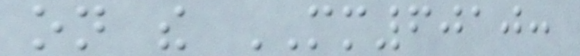on the MM6010:
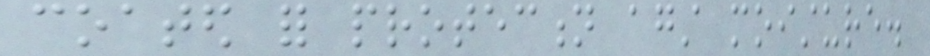coated for protection against moisture.
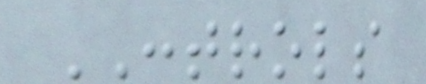CONTROLS
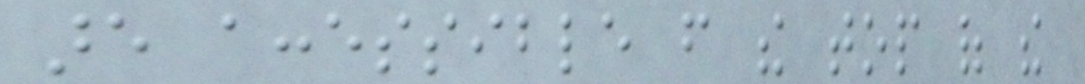are accessible from the top of the
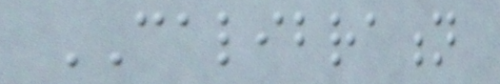CALIBRATION
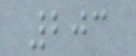203
